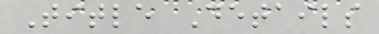Title Details
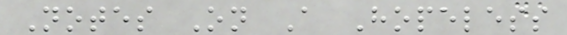Notes On A Hopeless
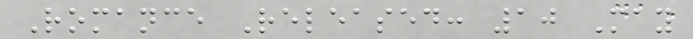Romance Released: 10 May
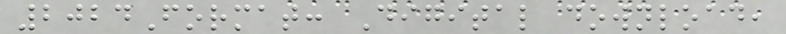2024Format: Digital download,
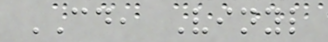CD, Vinyl
